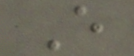Every
